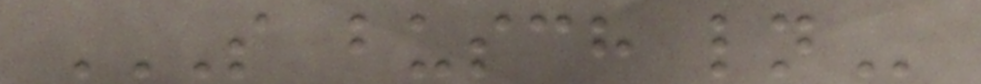S BUSCH LN
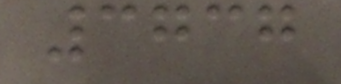3737
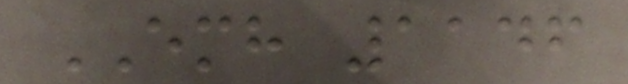EMH 1146
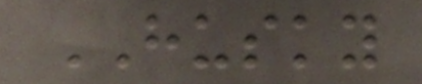HUSKY
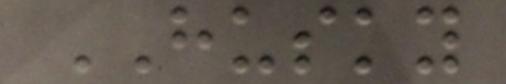HUSKY
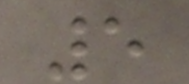5
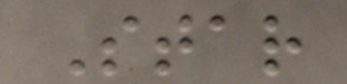Star
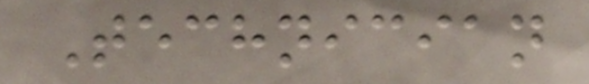Technician
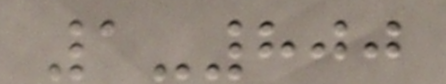1-800
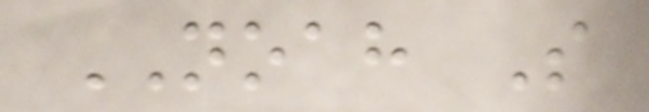NOAH S
